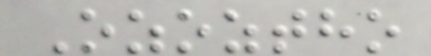Ozoztho
